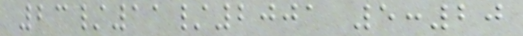23/11/2001 5:20
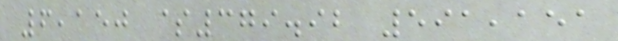6,150 $379.92 591,151
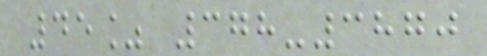45% 378-3870
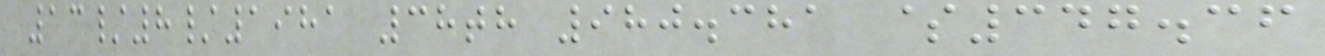13/8/1981 38th 980.381 $347.36
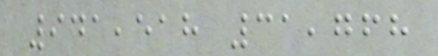941,518 31,768
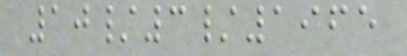10/3/1965
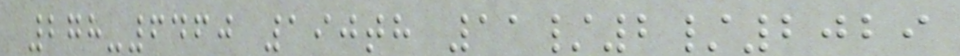278-6460 190th 11/2/2029
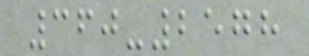360-2578
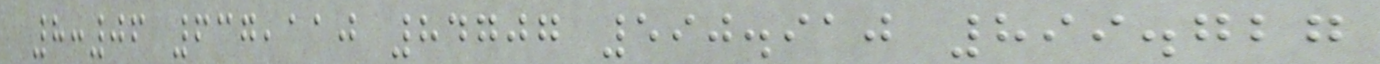8:06 637,110 84707 590.910 899.727
